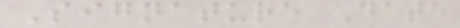Signature Date
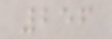256
